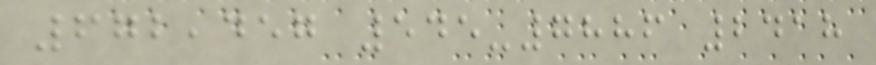672,457 545-7886 2418
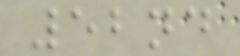52nd
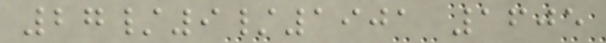27/9/1901 1605
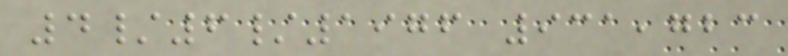4/6/1976 931,723
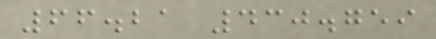66.21 430.759
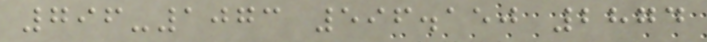796-1073 596.150 2874
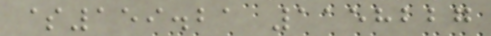$159.21 1158227
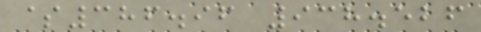$386.96 938.526
